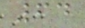64
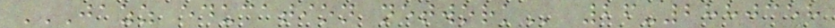JAZZ EDUCATION NETWORK 26-2880358
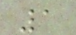1
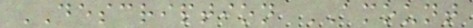DESCRIPTION AMOUNT
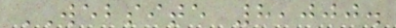WEBSITE 8,000.
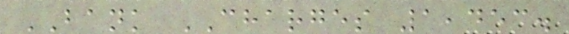BANK CHARGES 1,453.
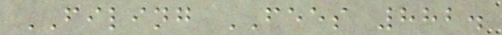FILING FEES 882.
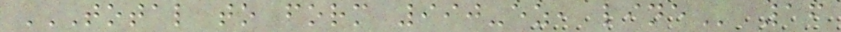TOTAL TO FORM 990-EZ, LINE 16
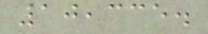10,335.
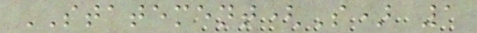STATEMENT(S) 1
